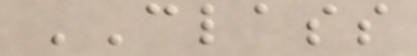CLASS
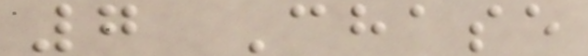7 Chase
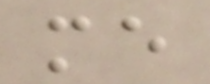me
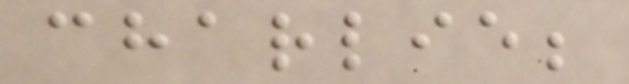charlie;
